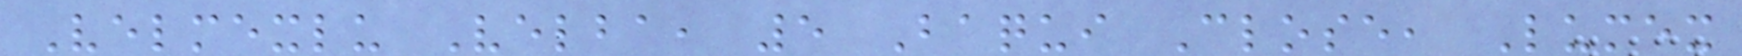Velmexlu Velba, 5 Baqui Close, Lumex
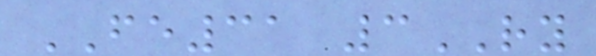FE31 3RY
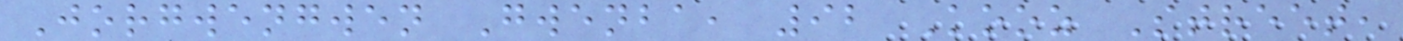Jorgwengwen Gwenba, 92 Kooz Street,
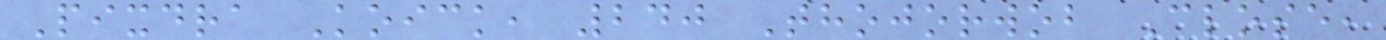Pixdra Koick, 240 Thojorwob Close,
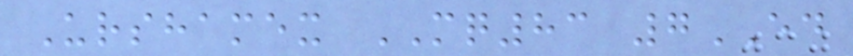Urshamex MQ83 7ED
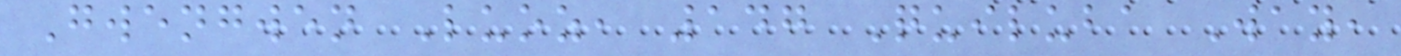Gwengwen Luoz, 147 Quiluba Way,
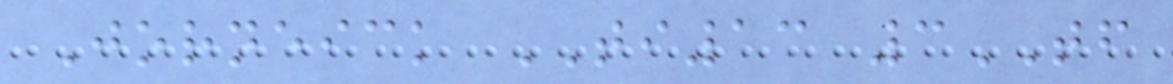Jorneick TI13 3TF
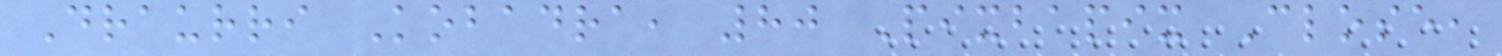Draurri Kobadra, 80 Pixbapix Close,
